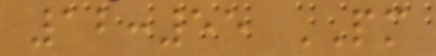12:55 PM
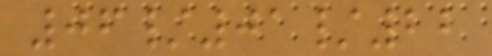06/01/22
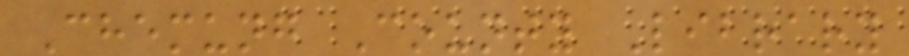Chemung County Library
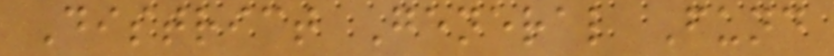District General Fund
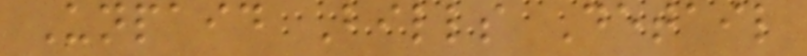Unpaid Bills Detail
